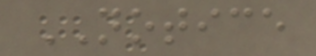NOTICE
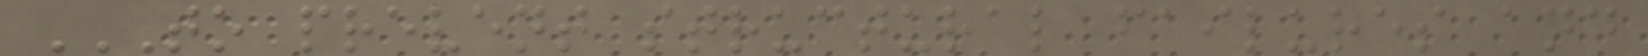TO PREVENT STRUCTURAL FAILURES AND
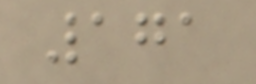171
